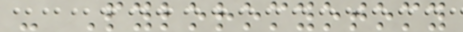- Pyloromyotomy
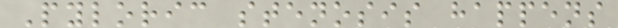Pyloric stenosis happens
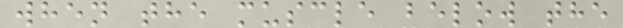when the muscle below the
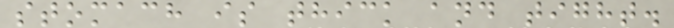stomach is thick and tight.
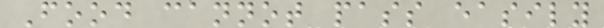Food cannot pass easily
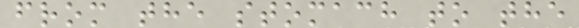from the stomach to the
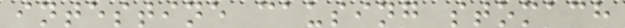intestine causing stomach
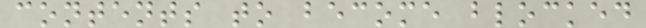contents to become blocked
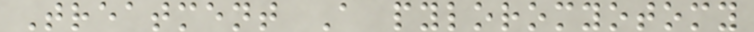Treatment A pyloromyotomy
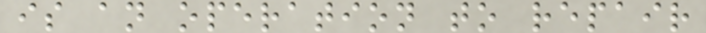is an operation to repair
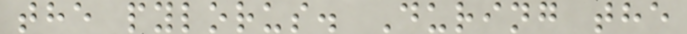the pylorus. During the
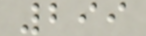299
